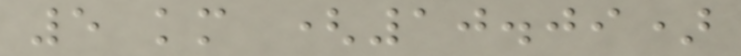5 km (10.09)
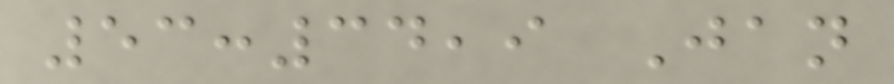53:34,9 Jan
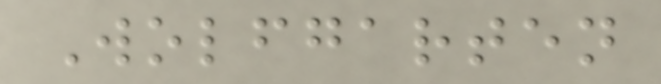Wolfgarten
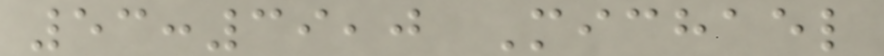53:39,0 Michael
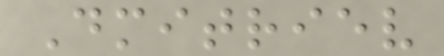Dmitriev
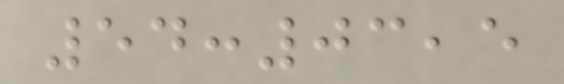54:03,5
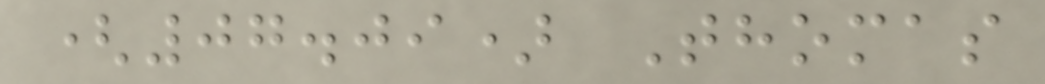(07.09) Thomas
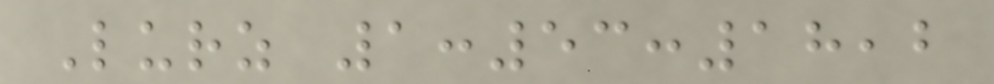Lurz 1:53:18,2
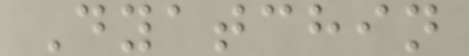Dyatchin
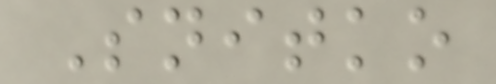Snitko
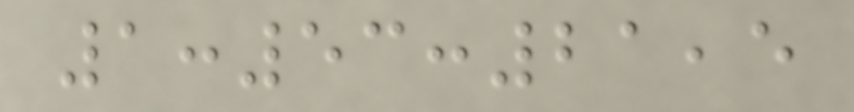1:53:21,5
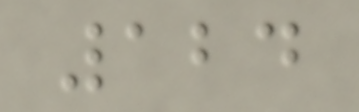124
